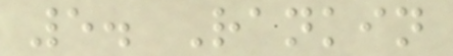5. Rankin
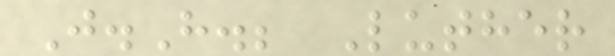J.H.; Luther
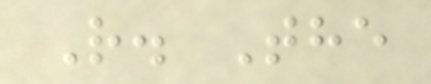R. The
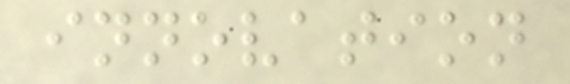innovation
